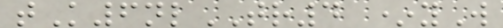tK6nlTR4 *yW
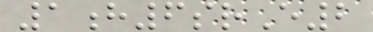1h6srE2
